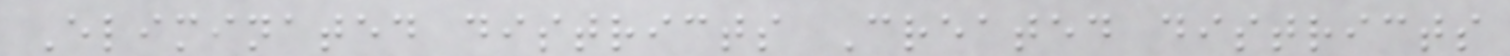Eliminated districts Created districts
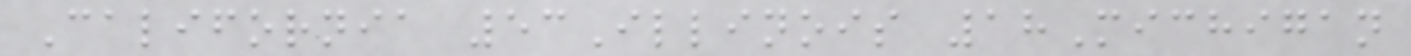California 53Illinois 18Michigan
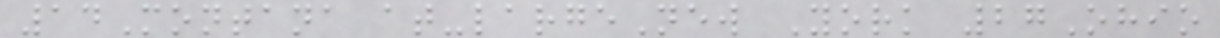14Montana at-largeNew York 27Ohio
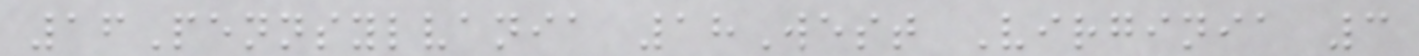16Pennsylvania 18West Virginia 3
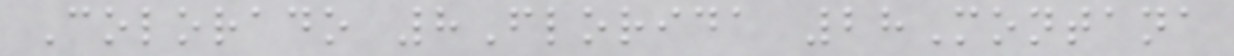Colorado 8Florida 28Montana
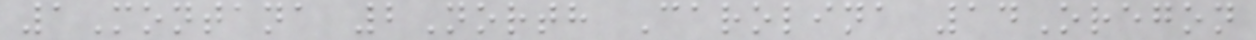1Montana 2North Carolina 14Oregon
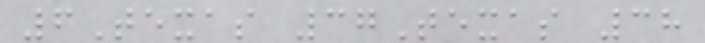6Texas 37Texas 38
